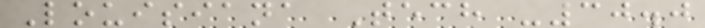Louisiana Tech -30.0
